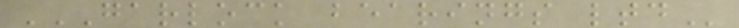GARLOCK BEARINGS LTD
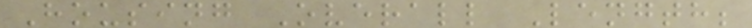Housing Overall Length;
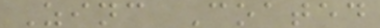Zinc Coated
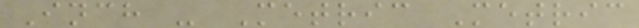Inch - Metric Metric
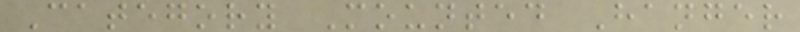Category Mounted Hanger
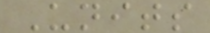Units
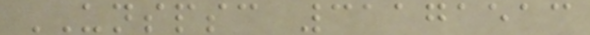UNSPSC 31171513
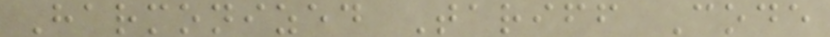Harmonized Tariff Code
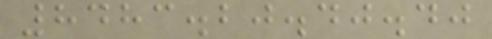8483.20.40.40
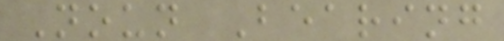Noun Bearing
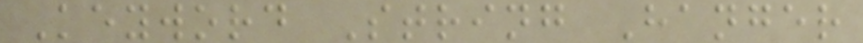Keyword String Hanger
